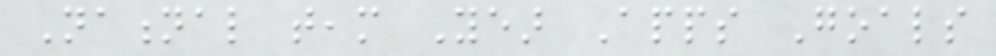National team Year Apps Goals
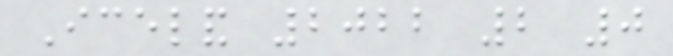Iceland 2022 2 0
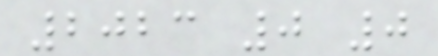2023 0 0
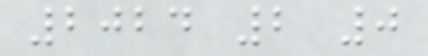2024 2 0
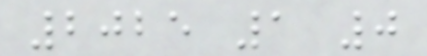2025 1 0
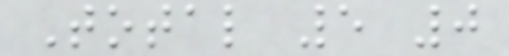Total 5 0
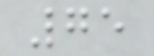75
